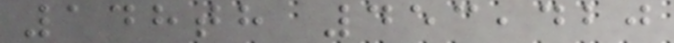148th 453,420
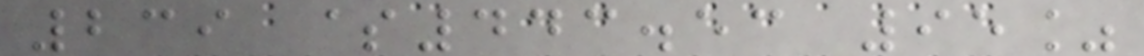239 $443.53 95%
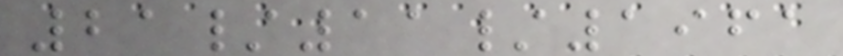21/11/1961
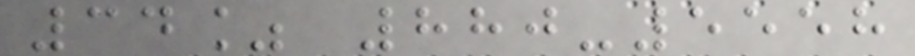34% 880-5558
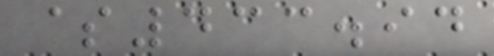$433.94
